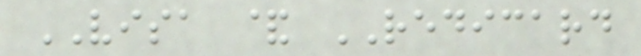VISA & REDICARD
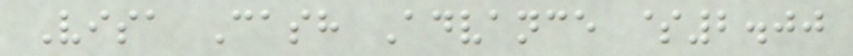Visa Cash Advance $2.00
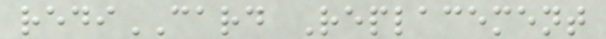rediCARD Replacement
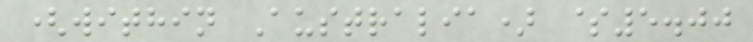(within Australia) $5.00
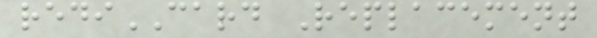rediCARD Replacement
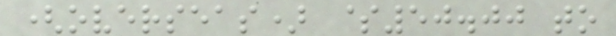(overseas) $50.00 to
